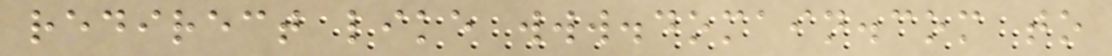redirect like www.domain.com to
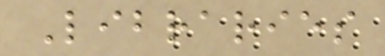Libraries
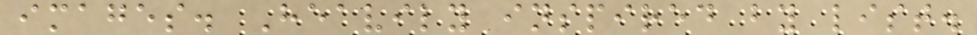images. Heavily inspired by list.
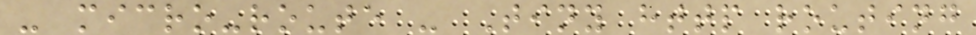- micro-route - Tiny http routing
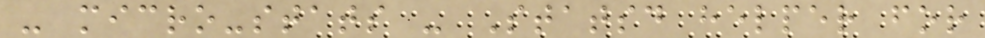- micro-stats - Statsd helper for
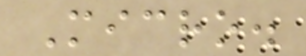Micro.
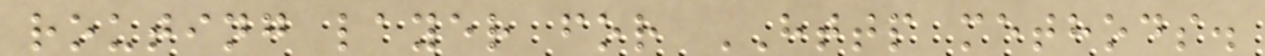routing layer for HTTP methods.
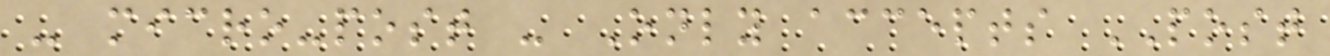- micro-post - Only accepts POST
